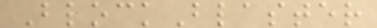BlockBlaster
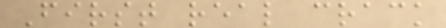First real crack
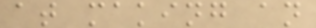at making an
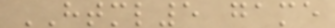HTML5 game
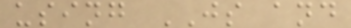using JS and
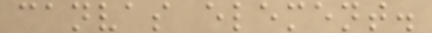canvas element.
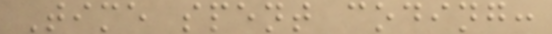Time spent coding:
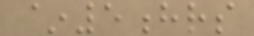~5hrs
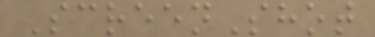ScreenShot
